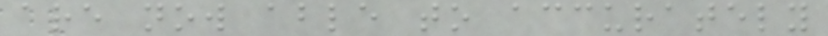are now able to accurately
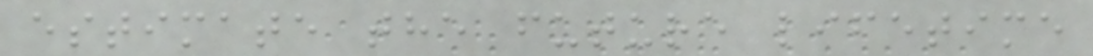estimate the future lifetime
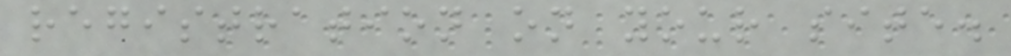registration on your site.
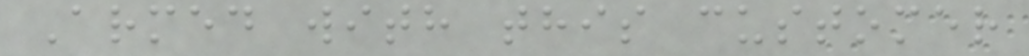Armed with this customer
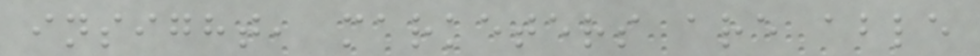insight, marketers are able
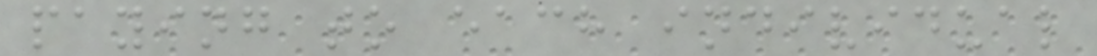paying to each individual
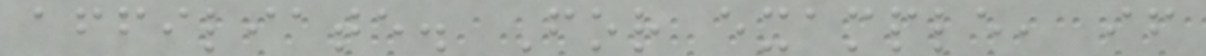affiliate. For example, if
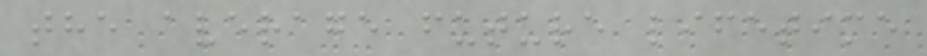the average future lifetime
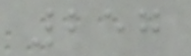257
